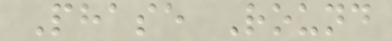Phase Round
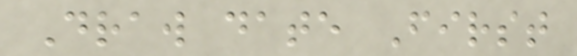Draw date First
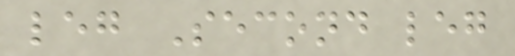leg Second leg
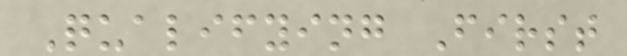Qualifying First
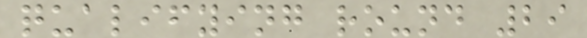qualifying round 29
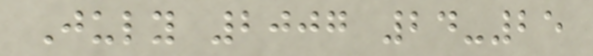July 2007 24-25
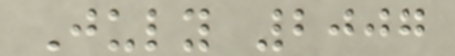July 2007
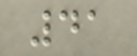41
